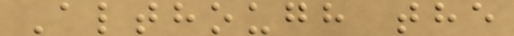Although the
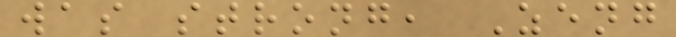was strong, Zeng
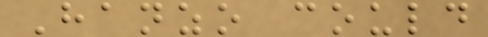Hanzo could
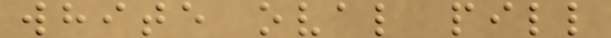white oval pill
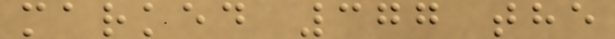marked 377 the
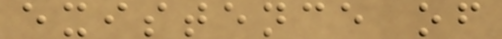existence of
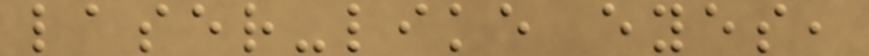laser-like eyes,
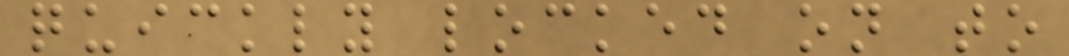quickly locked on to
